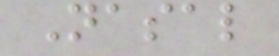Nasal
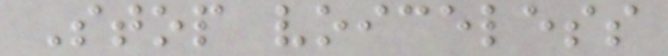Stop voiceless
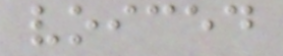voiced
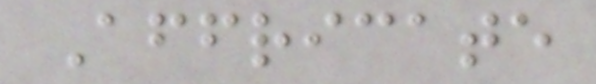Affricate
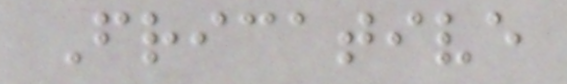Fricative
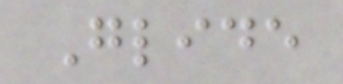Glide
